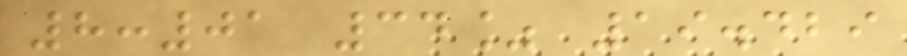8:01 34% 19.429
